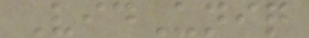VidUniq
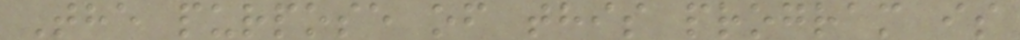The purpose of this program is
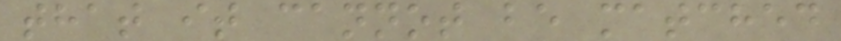that it cannot be matched
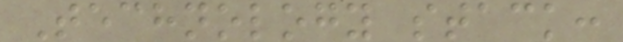Technology stack:
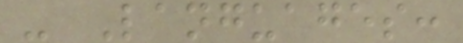- Languages:
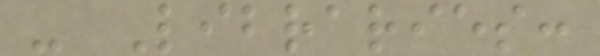- Libraries:
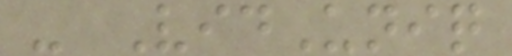- VidUniq
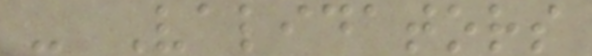- Validators
